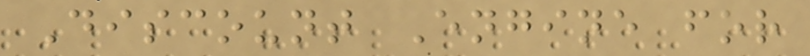Discount Engine for
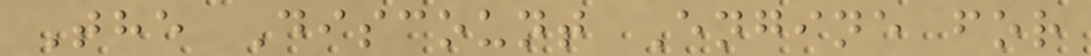The Discount Engine for
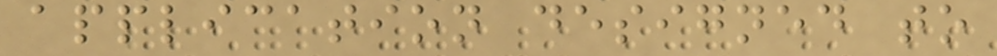application designed to
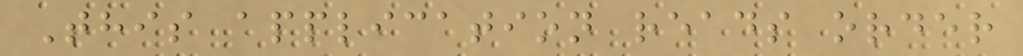This application reads order
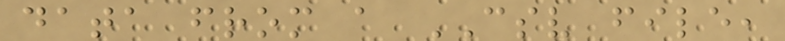data from a CSV file,
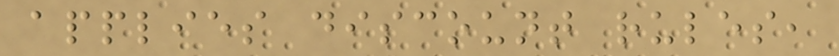applies discount rules,
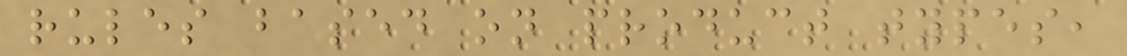rules based on product types,
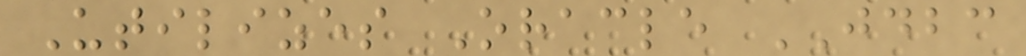Utilizes Oracle JDBC
